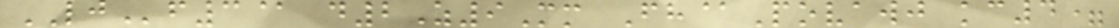LJf3@ d2Z9Mm Fh@Povawj kc4=
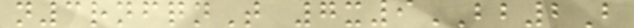n3rnfqnT 7x9BB2B
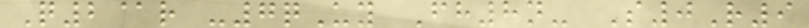Q2@r -7qUy Fh8n- S0R9
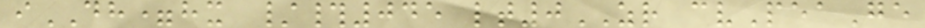iDH=hx /#045 lt0ZR cvPeaGe
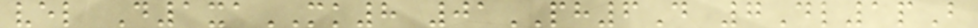vel D1xaMK8 01PH6D 7Dl1pB
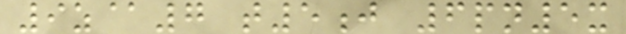9z@7 t5j 6pn5x
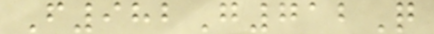F982G712Q
